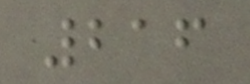216
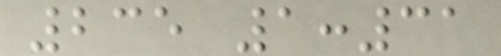235 1:31
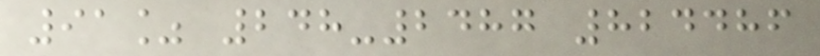91% 248-2487 824486
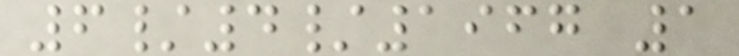6/4/1967 1
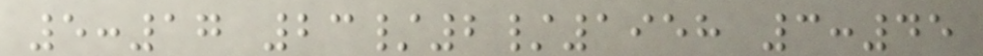5:17 23/2/1958 3:45
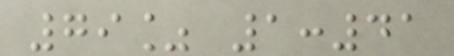79% 1:41
